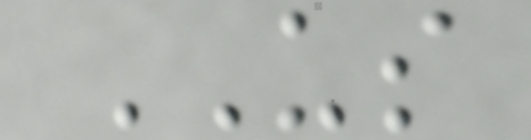US
